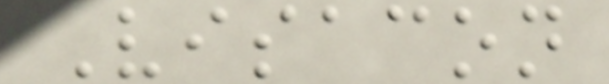Visacon
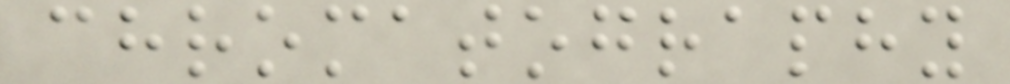chromatography
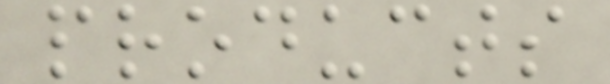products
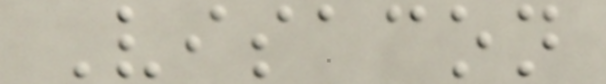Visacon
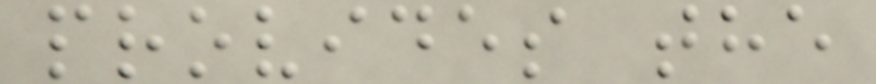provides the
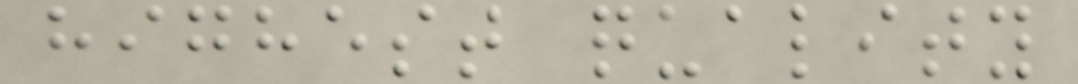highest quality
